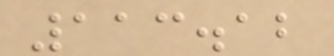113.12
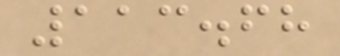113.68
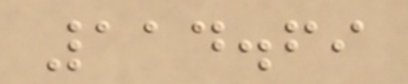114.69
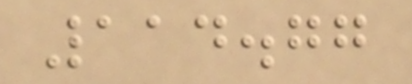114.77
